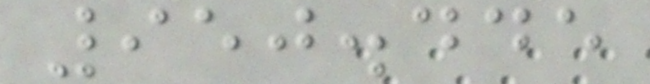950.445
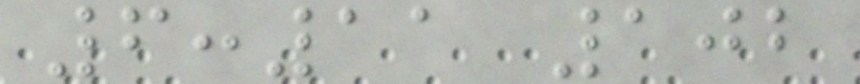6:11 102
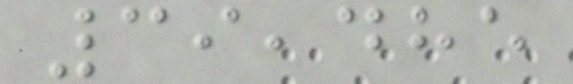39,485
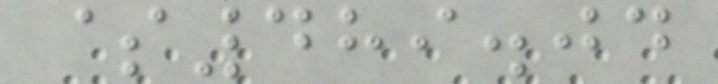$489.04
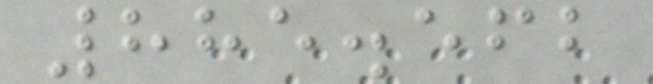885.562
